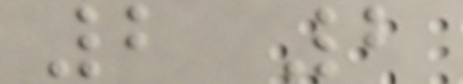2 2
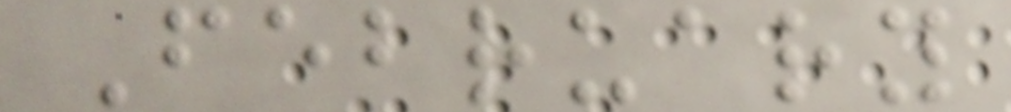February
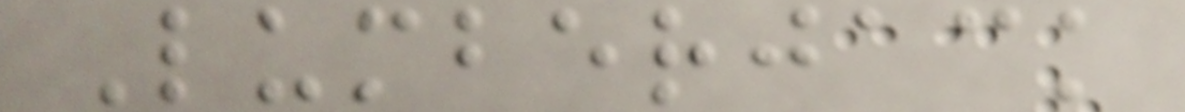Lumberjack
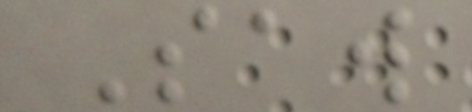Saw
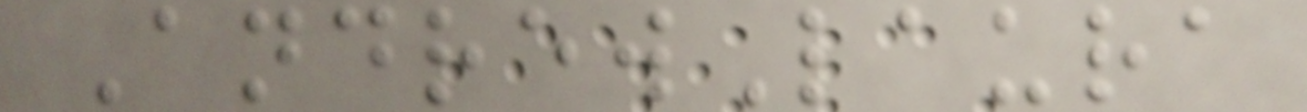AndrewLaura
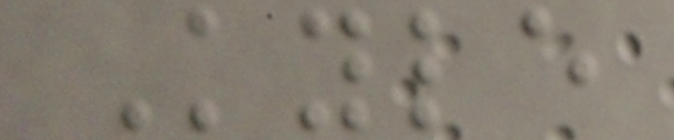Kyle
